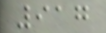917
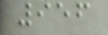956
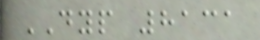DYP 8131
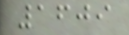1609
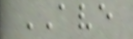AVE
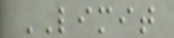LIMIT
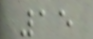15
